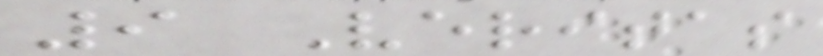9 Veritas
